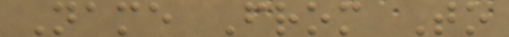Name From To
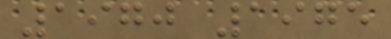1970 1975
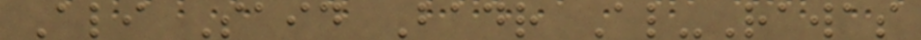Ali Said Badr Al-Rawas
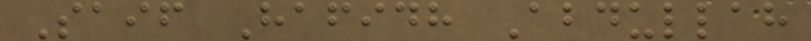Saif Hafidh Abdullah
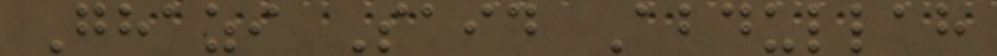Ghazi Said Abdullah
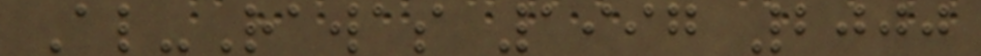Al-Rawas 1997 2000
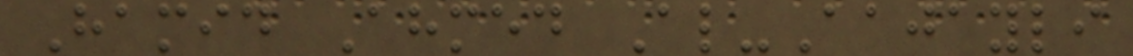Hamid Ahmed Al-Aajayli
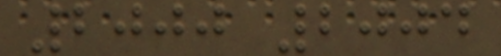2000 2004
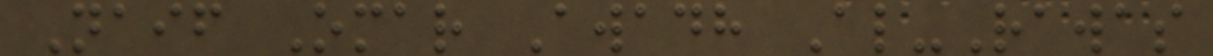Naif Omar Awadh Al-Rawas
